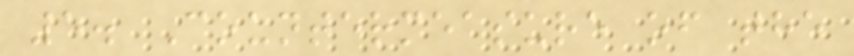5. Countermeasure of the
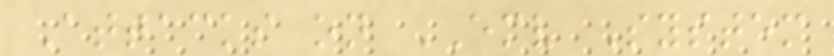Attacks on EMV System
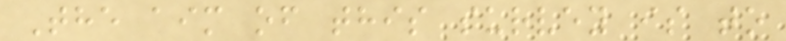The aim of this survey is to
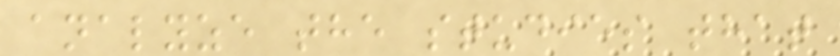analyze the studies that
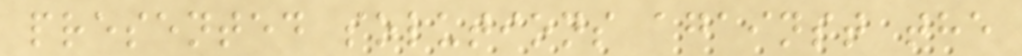presented solutions against the
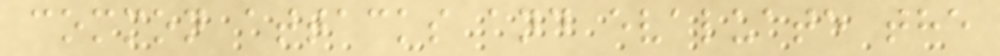common attacks and evaluate the
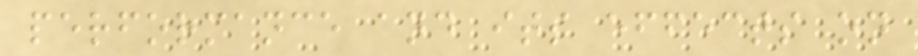performance and its effects on
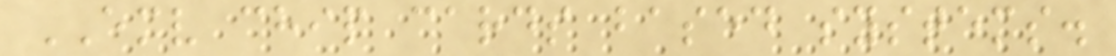EMV chip cards based systems.
